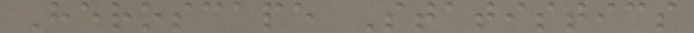Heroscape Statistics
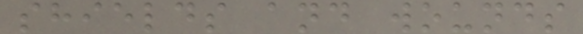shields and wounds
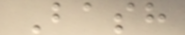Bash
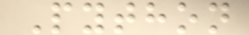Python
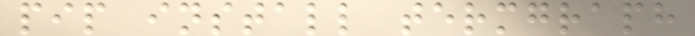pip install termgraph
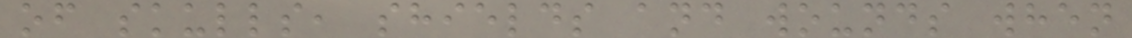of skulls, shields and wounds when
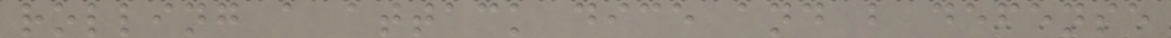rolling a attack dice and b defense
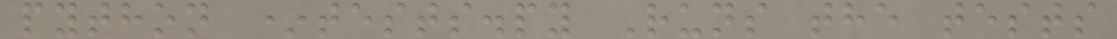python *tests.py Runs the tests
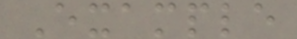Example
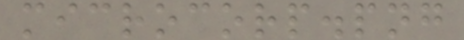microcorp.png
